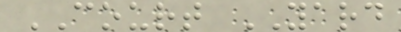COURT YARD
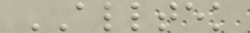ALLTEK
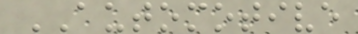AUTOMOTIVE
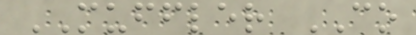MUFFLER CO
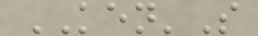KEN'S
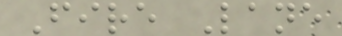Fire Lane
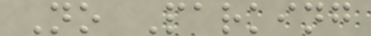No Parking
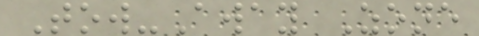Tow-Away Zone
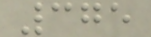375
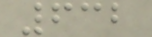632
